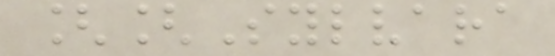[[Sylvara
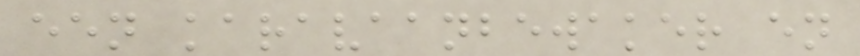een karavaanbewaker en
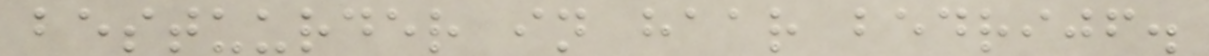bestuurder in haar bedrijf.
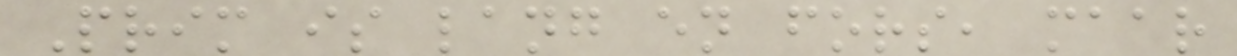Prim is lang en fors, maar
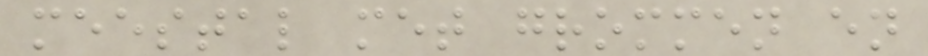meestal met grommen en
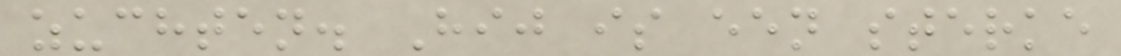zuchten. Hij is een sterke
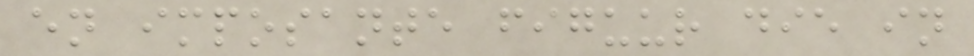en imposante figuur die in
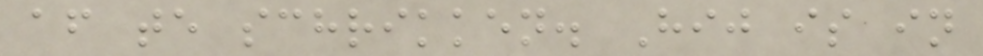af te schrikken. Hij is in
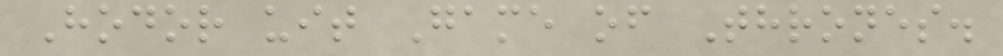Hodor uit Game of Thrones.
